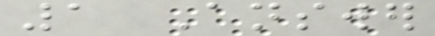1 Answer
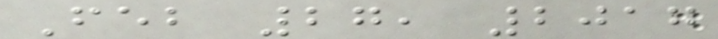Feb 27, 2017
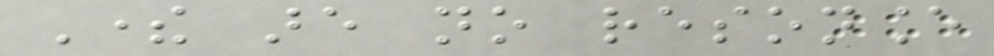There are no resonance
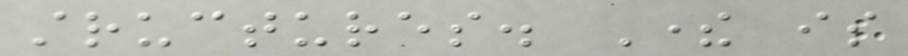structures. There is
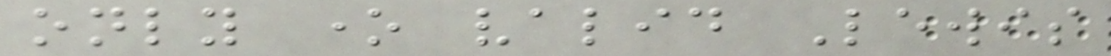only one valid Lewis
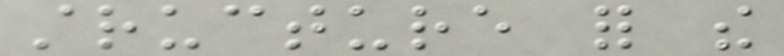structure for the
